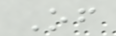Of
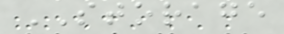STORAGE
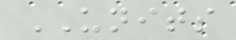UNITS
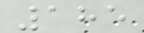185
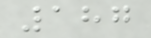187
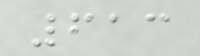613
